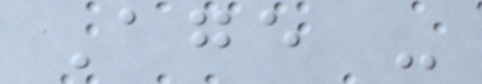Age -
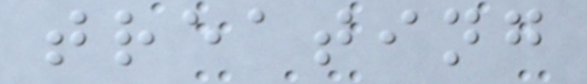treating
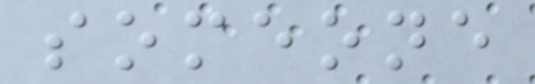someone
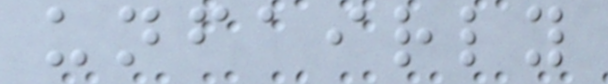unfairly
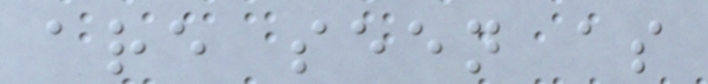are seen as
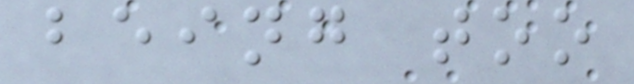being too
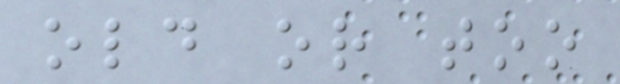old or too
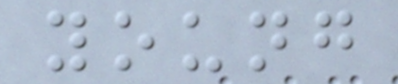young
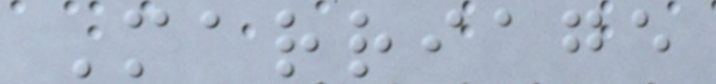Marriage
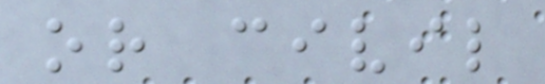or civil
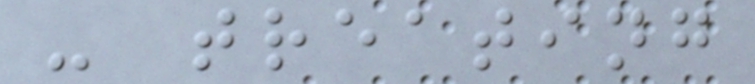- treating
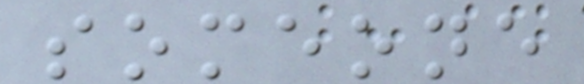someone
